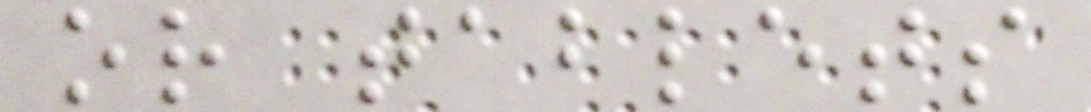or tablets
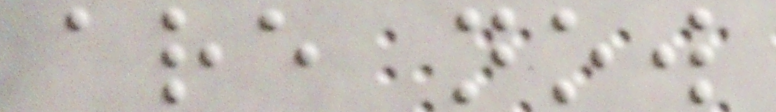are now
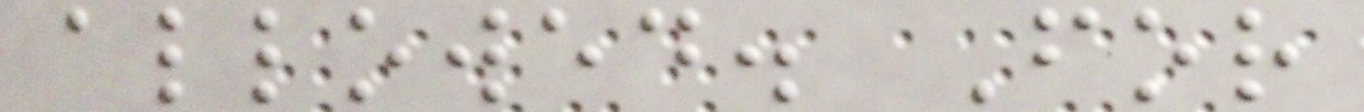allowed. For
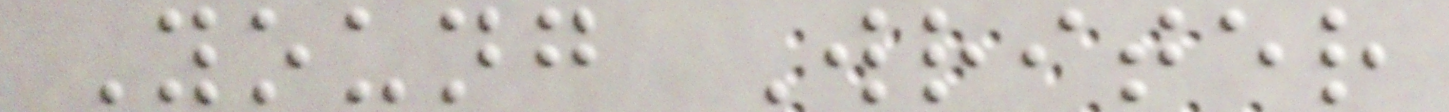Young Writer
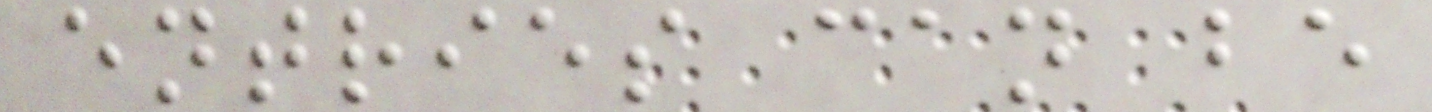entries can be
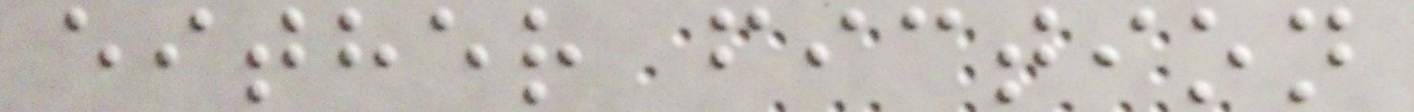either fiction
